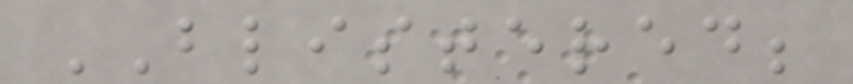BLISTERED;
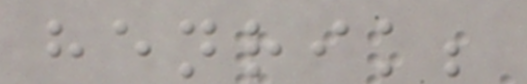henrik;
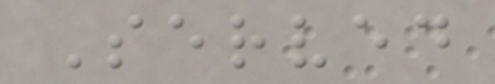Served
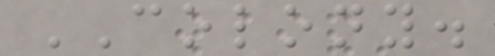COLONY.
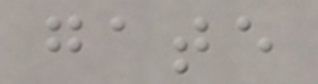gate
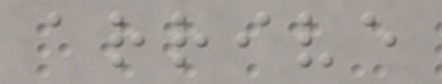arrive
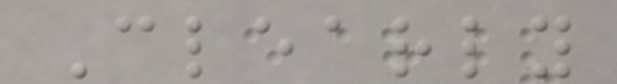Clearly
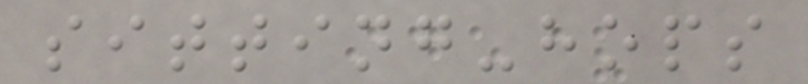sitting-hops
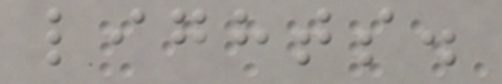lights.
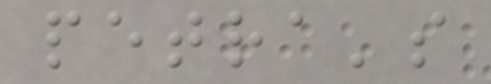petra's
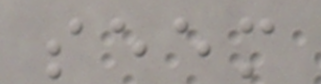seem
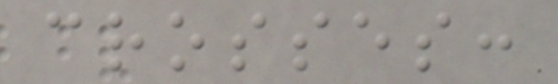crosses:
